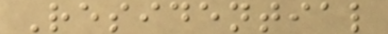Residential
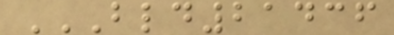BLD21436
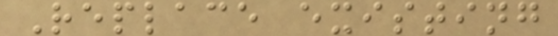Replace existing
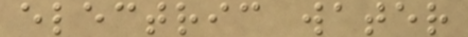electric water
